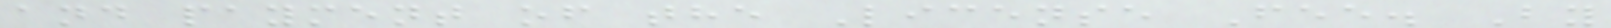and payment of the License Fee. By
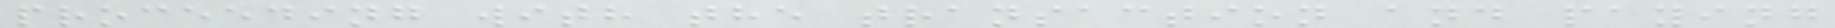proceeding with the transaction and paying
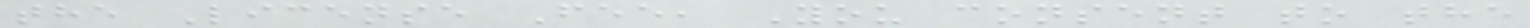the License Fee, You consent to the
